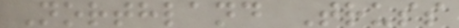Northland Truss
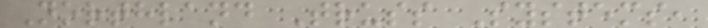Northland Truss Systems,
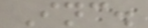Inc.
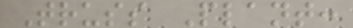Truss Plant:
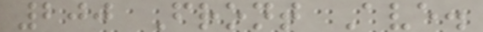200 Front Ave.
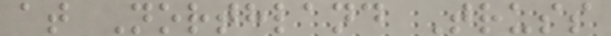at Northland Truss
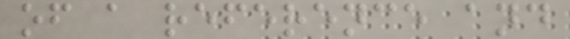of a reference and
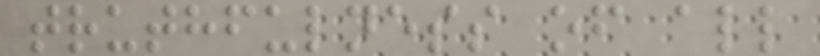truthfulness of all
